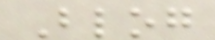Blog
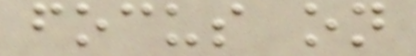focus on
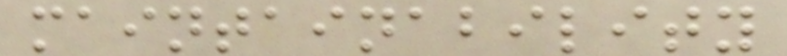maintainability
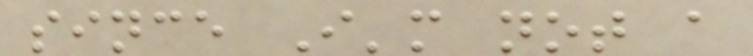since I'm not a
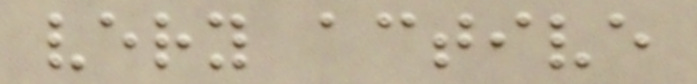very active
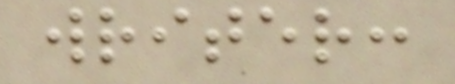writer:
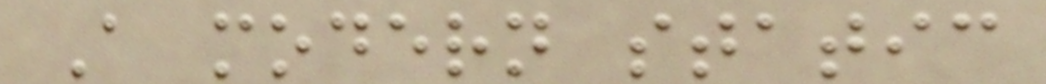A modern static
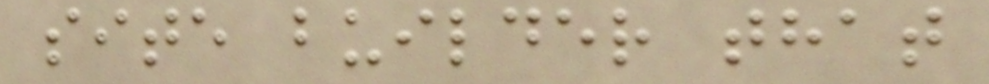site builder that
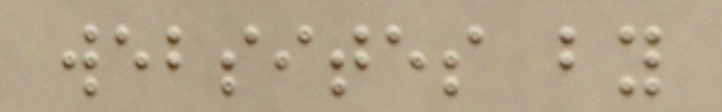websites by
